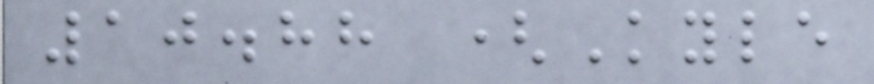10.88 (Kyle
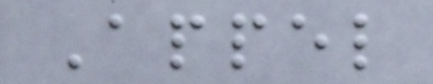Appel
